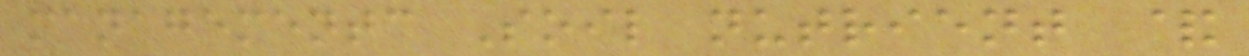managementc Soil nutrient &
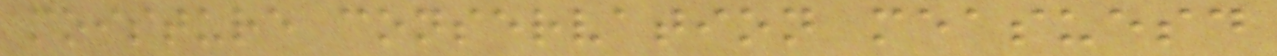moisture conservation measuesd
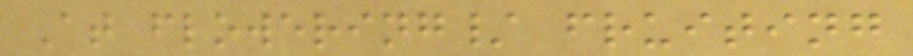At flowering/ fruiting
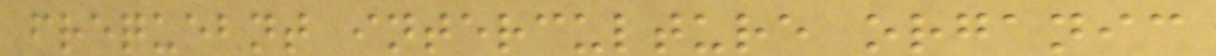frequebnt interculture organic
